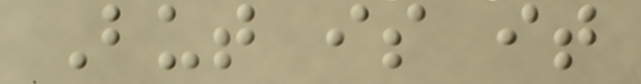But is it
